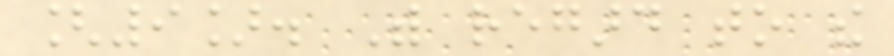[9]. With regard to the
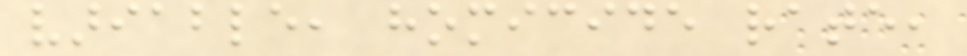variable, homicide rate,
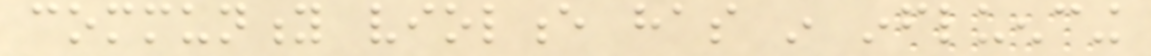community violence has in influencing
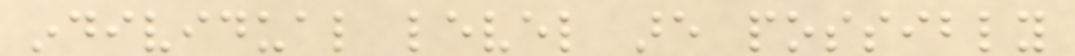individual level are possibly
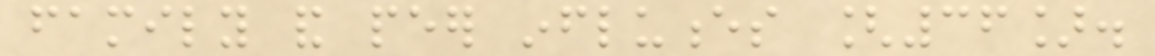family and peer influences [36].
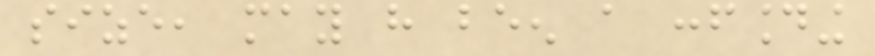size, may have been a confounding
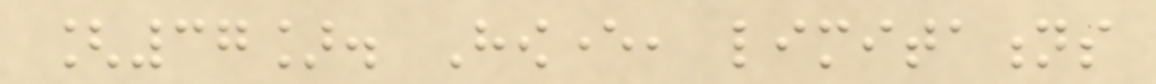[37]. However, limitations
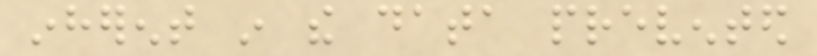inherent in the data prevented
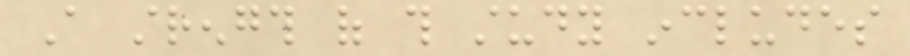A strength of this study includes
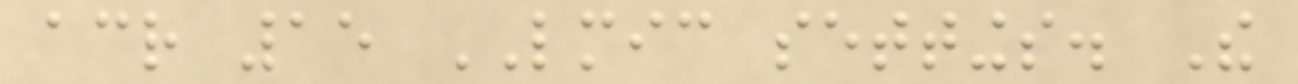across 15 LMIC settings. The
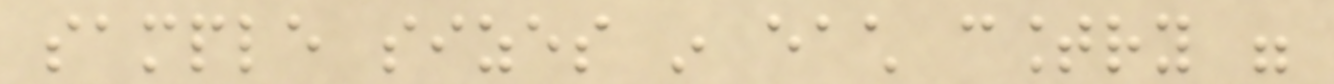sample sizes in each country were
